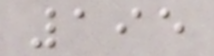195
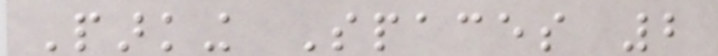Parking Spaces 2
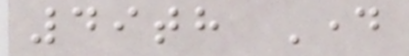49th Day
